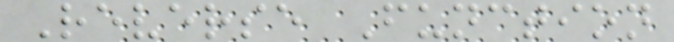Reverse Function
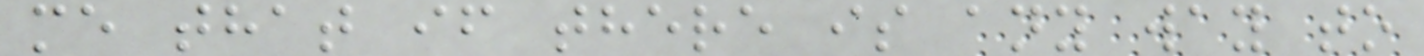me that if there is any way to
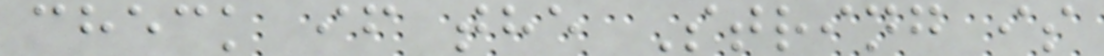check if the String is
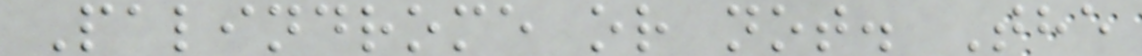Palindrome or not. The
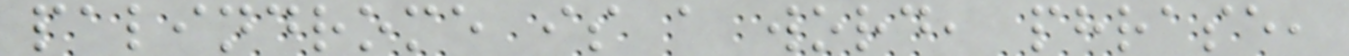palindrome is a word, phrase,
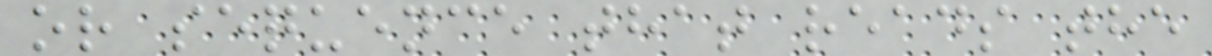or sequence that reads the
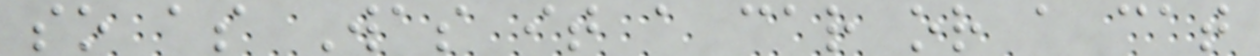so as Was it a car or a cat
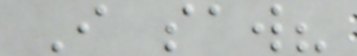I saw?
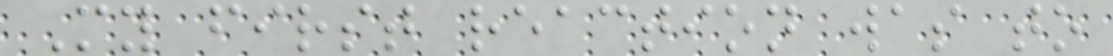My first reaction was to
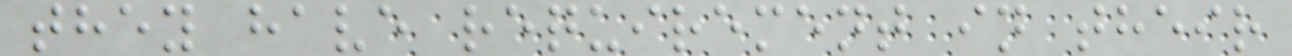they have requirement in their
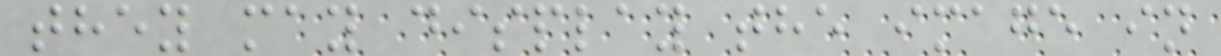they may display the image in
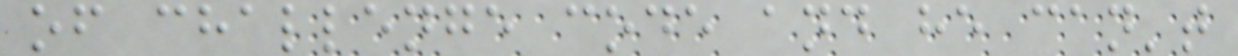of challenge code and he can't
